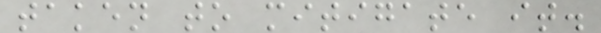taken to mitigate it.
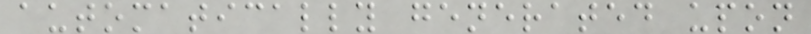automatically generated upon
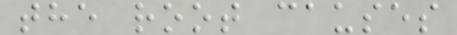the root causes
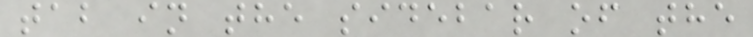tab in the sidebar of the
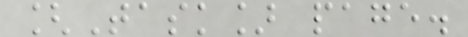[Task] page.
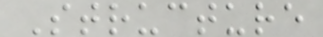Structure
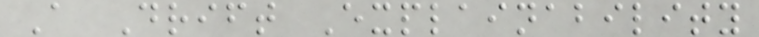A Drift Explainability
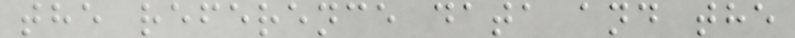the reference data and the
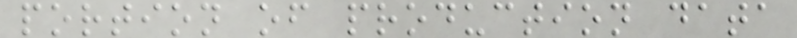portion of production data
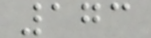173
